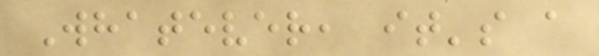Whatever, it's a
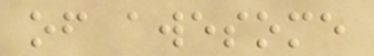of awesome
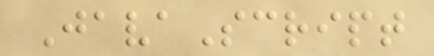JavaScript
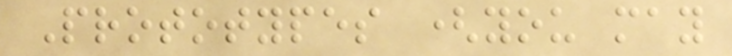Prototypes (you may
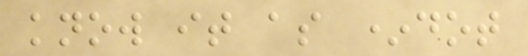know it as *dot
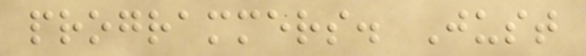programmers. Just
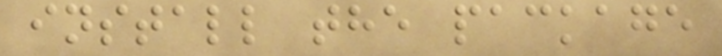install the package
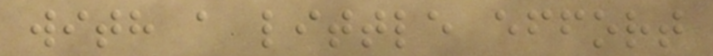with a little effort
